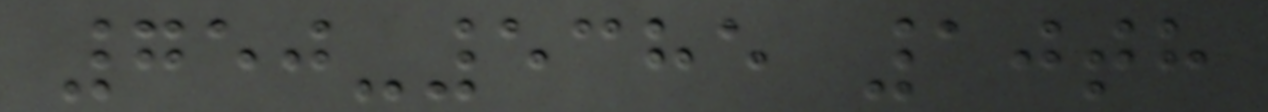750-5385 10th
